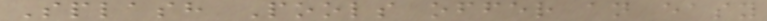Splash Pools offer an easy
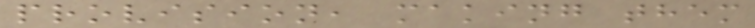provision, making them
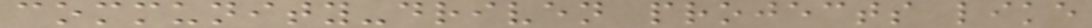community-driven projects like
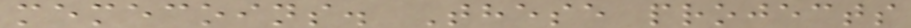memecoins. These projects
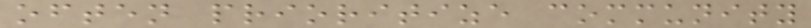often prioritize community
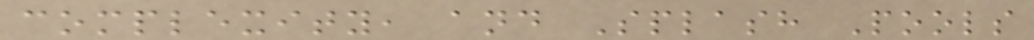complexity, and Splash Pools
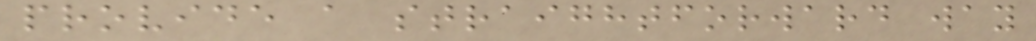provide a straightforward way
